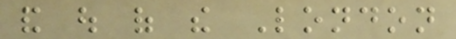and out of the London
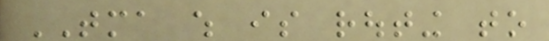TMA which is routing to
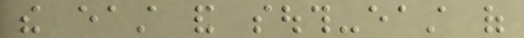the east and south-east of
